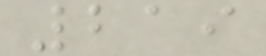219
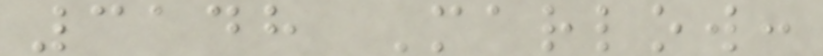3148 Marlow:
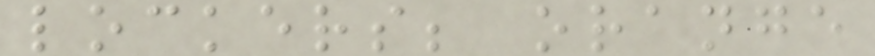lockers; orange
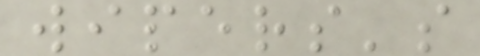wipers's
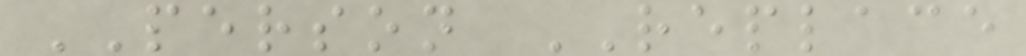PERSON REPLACE
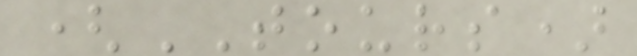(TOURS)
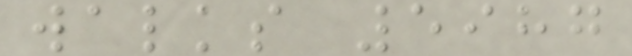walks 5987
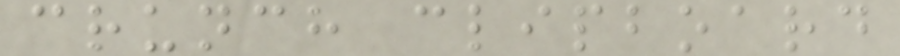crunch clipboard
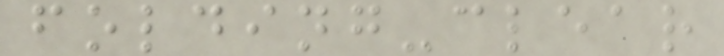folding-clear
